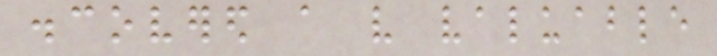discovered a very valuable
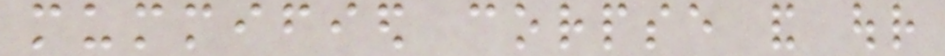mummified corpse and our
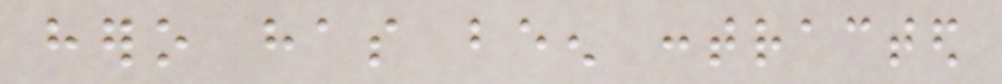hero has been contracted
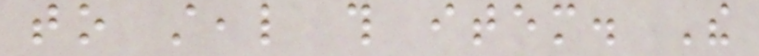to steal this item. The
